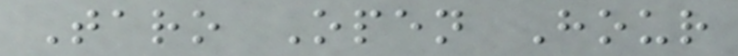Taro Open Hour
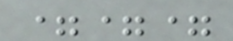===
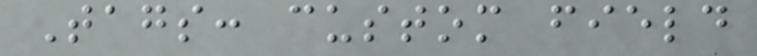Tags: custom field
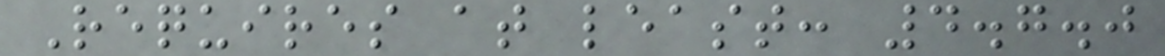Requires at least: 4.7.0
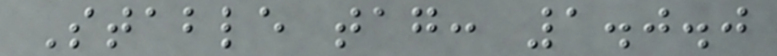Stable tag: 1.0.0
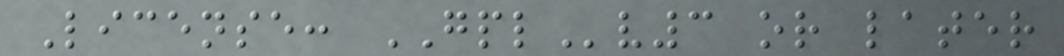License: GPLv3 or later
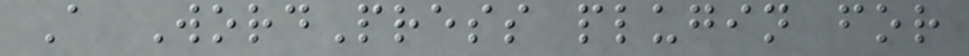A WordPress plugin for
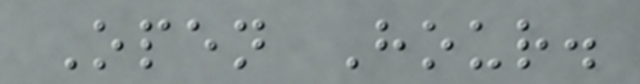Open Hour.
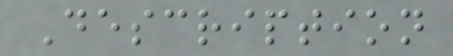Description
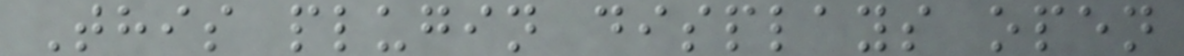This plugin displays open
